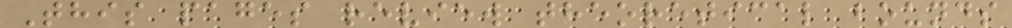This pages review theoretical bounds
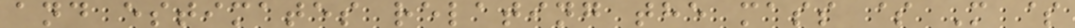and estimates relating the mass $ M $
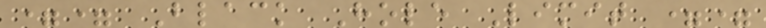== Black Hole Limit ==
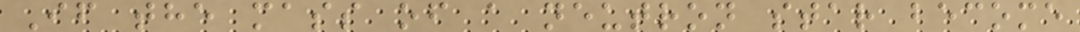If the mass of a neutron star become
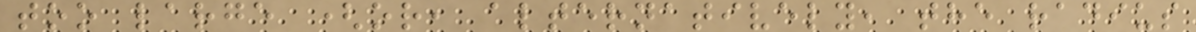too large (or, alternatively, the radius
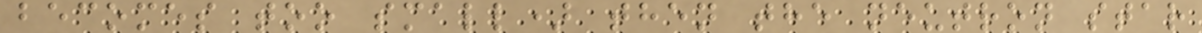becomes too small) then the neutron star
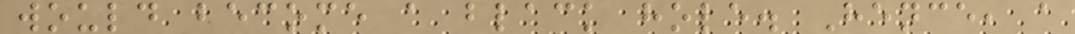would become a black hole. Hence, a
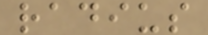radius
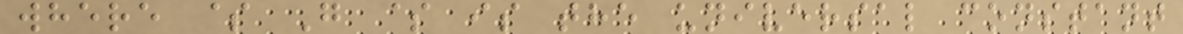where $ G $ is the universal constant
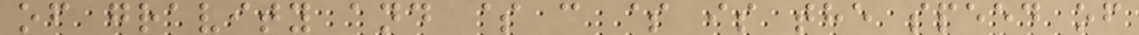of gravity and $ c $ is the speed of
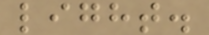light.
